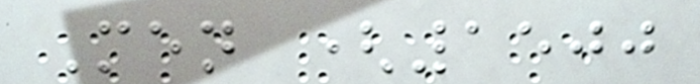Men (1500
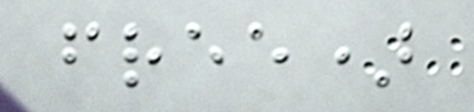free)
